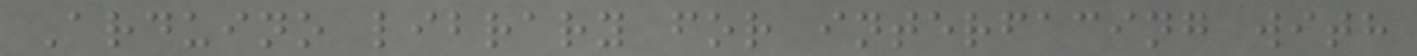Arduino library for interfacing with
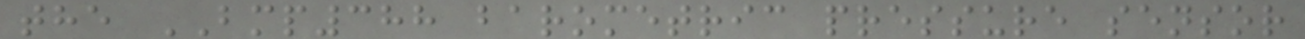the BMP388 barometric pressure sensor
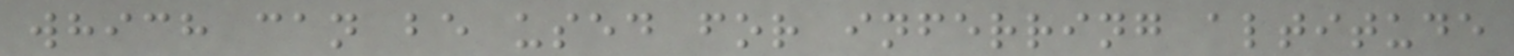which can be used for inferring altitude
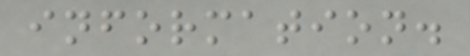information.
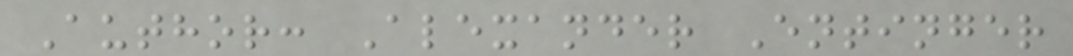Author: Alexander Entinger
